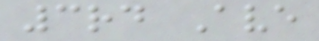3rd Ave
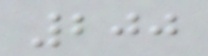200
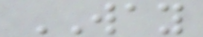WAY
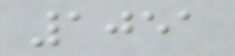1051
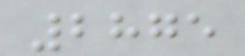2875
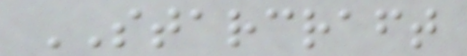STARCRAFT
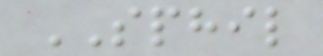SPHIL
